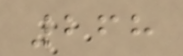268
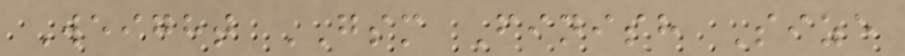Weight GSM Finish Size
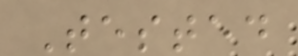Tested
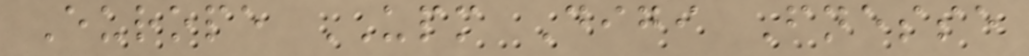Europe UPM Digi Fnesse
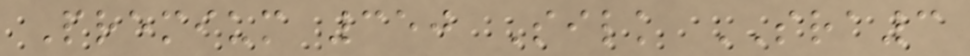Premium 350 Silk SRA3
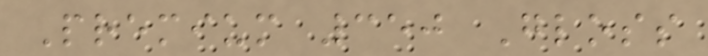Premium 350 Gloss
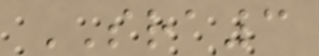SRA3
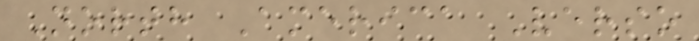North America Verso
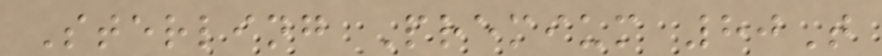Sterling Premium 80T
